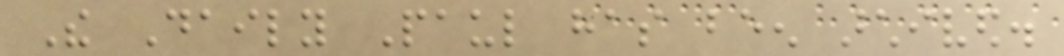The Daily Paul has been archived.
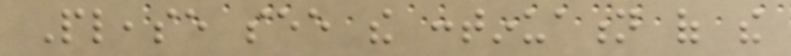Please see the continuation of the
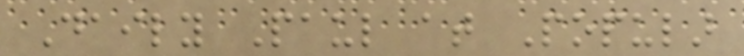Daily Paul at Popular
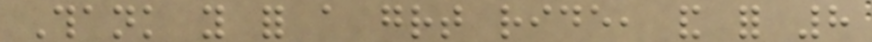Thank you for a great ride, and for 8
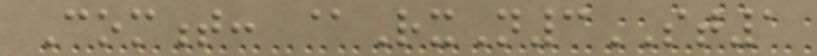Comment: @RxN3ST1
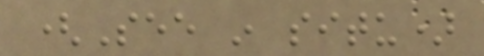(See in situ)
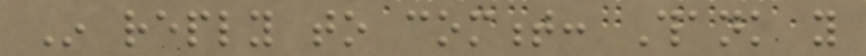In reply to comment: Thank you
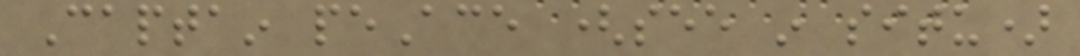Captain peAce (see in situ)
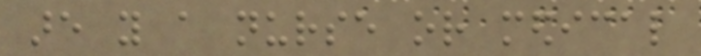are you a nurse or medical
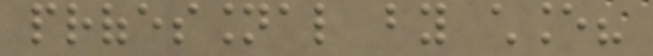professional by chance?
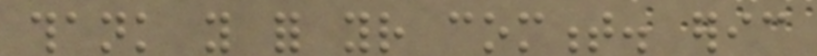thank you for your comment. eric
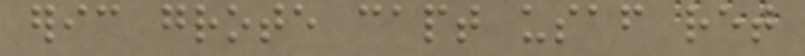eric grote capt usaf ret
